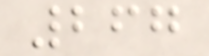267
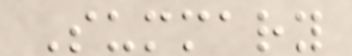Summary
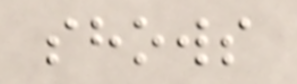shows
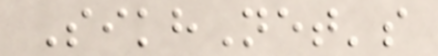SikhNet's
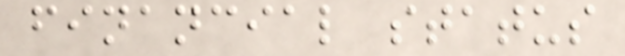financial status
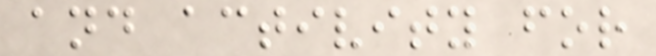and activity for
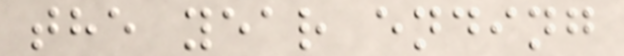the year ending
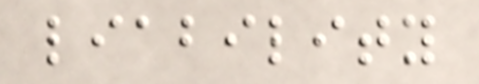liability
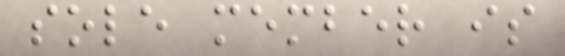sole member is
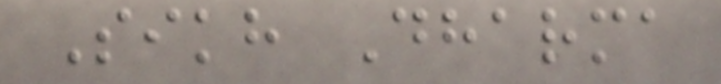Sikh Dharma
